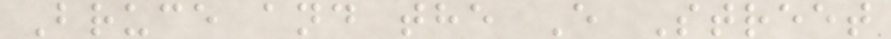Bruce and the E Street
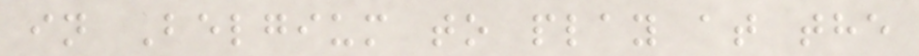in Belgium to play at the
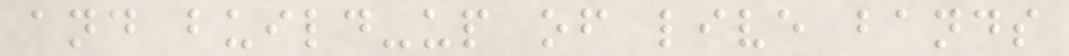and build-up of live bands
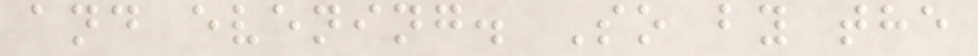and evening. So by the
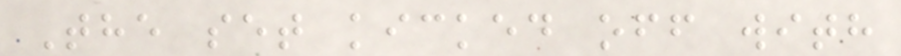The set kicked off with
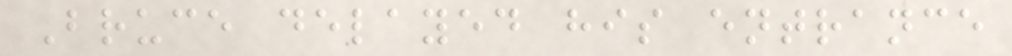Bruce delayed his entrance
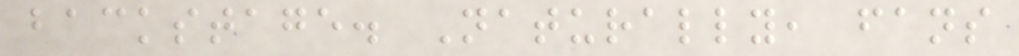backstage. Naturally, fans
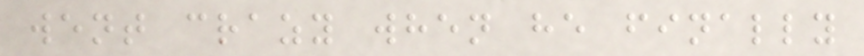went crazy when he finally
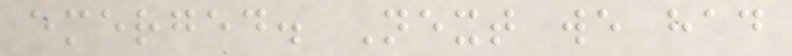emerged. Next we had
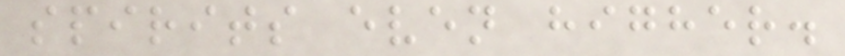spirits even higher.
